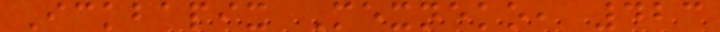Ickbapix Mexneko, 423
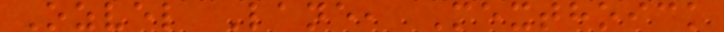Ozvel Lane, Mexthoick
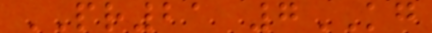PR21 7KG
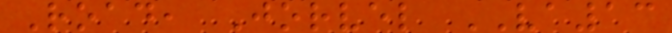Road, Jorvel VA13
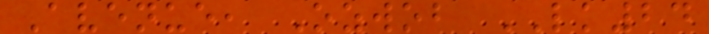Avenue, Ozwob LK24
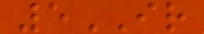5IR
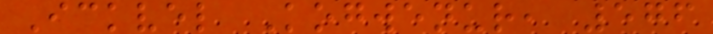Ickvel Kogwenur, 576
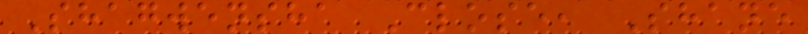Shagwensha Close, Shane
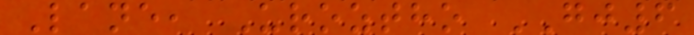Lane, Uroztho GJ6
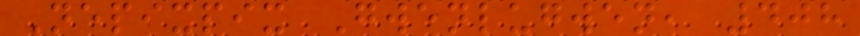Nepixpix Gwenlugwen, 408
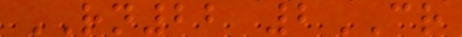RN22 2CR
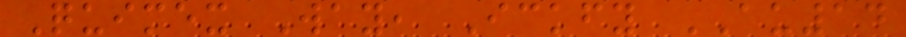Quimex Way, Ickfy AU14
